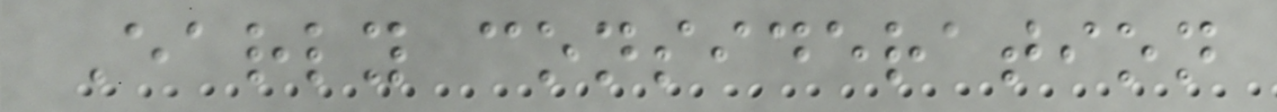Early consideration
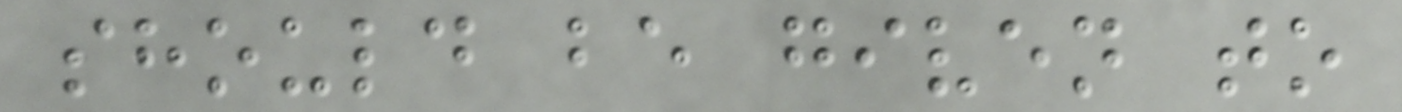should be given to
